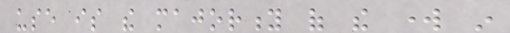use is the majority of the work in
